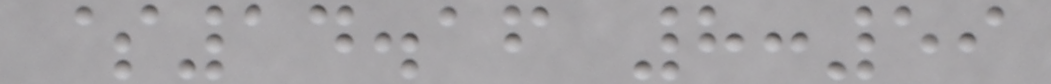$14.16 8:59
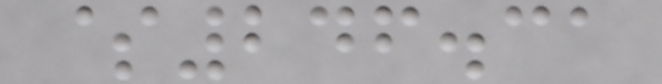$246.31
